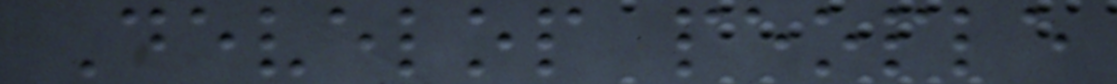Develop people
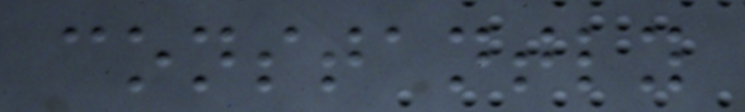constantly
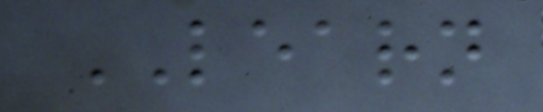LEARN
